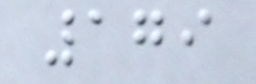179
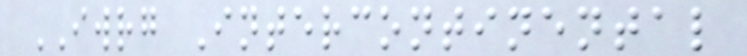IWRG Intercontinental
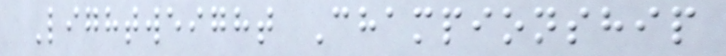Lightweight Championship
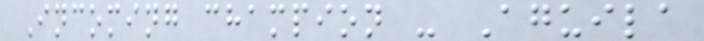Incoming champion - Aguila
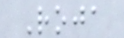Roja
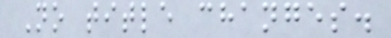No title changes.
